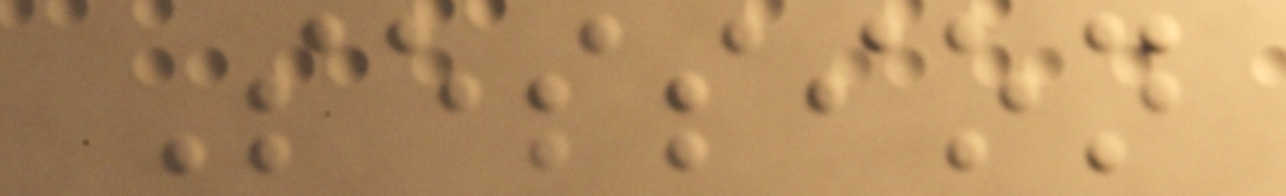Session
